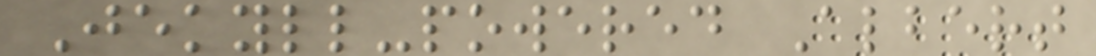Jekyll-powered Albert
